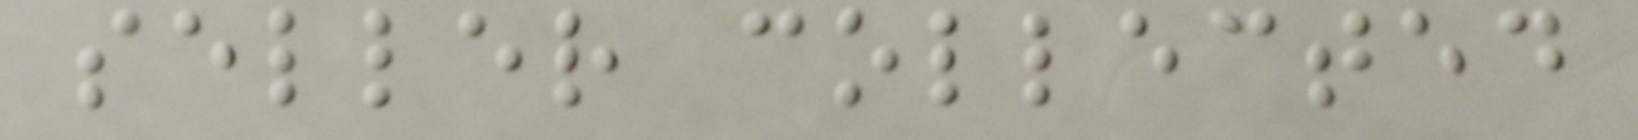seller collected
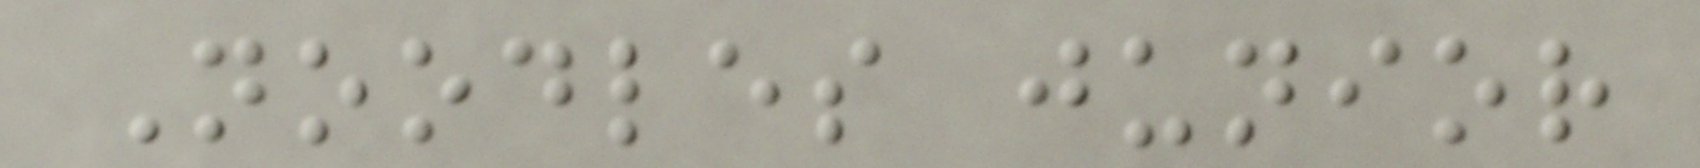Noodles junior
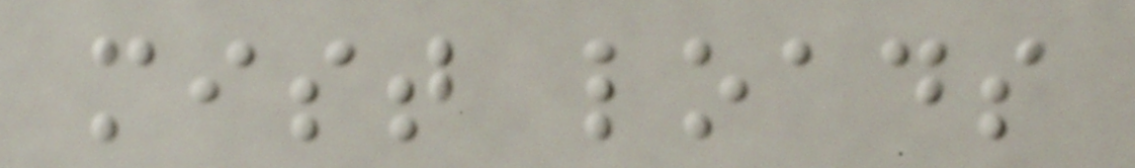mist loads
